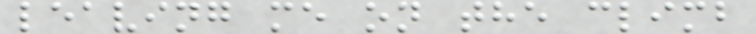leaving me on the climb
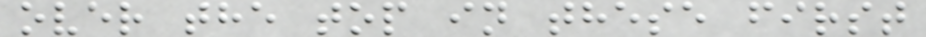over the top in these first
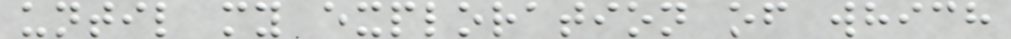until my exploration of which
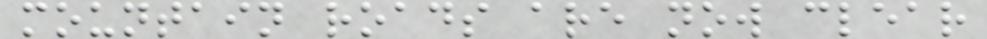mountain roads are now clear
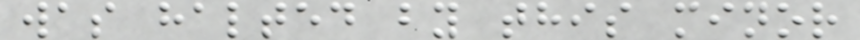was halted by this minor
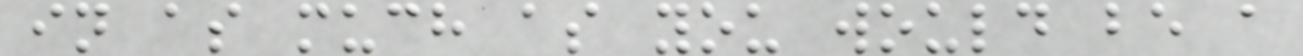in as much as you would be a
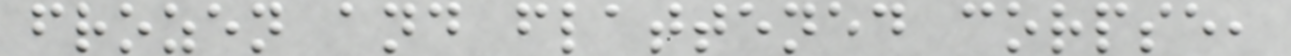frozen and flattened corpse,
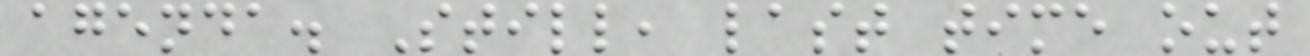agenda. Still, last time out
